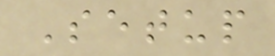Setup
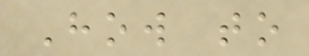How to
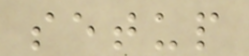setup
